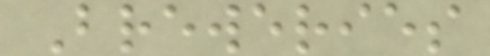Breweries
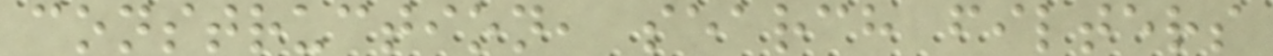construction, search filters
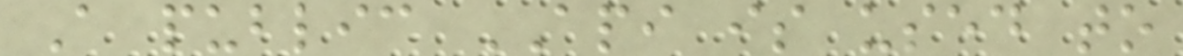A public API is used to
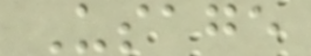Usage
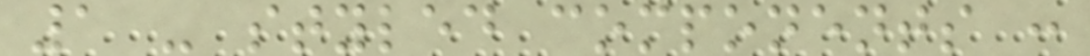1 - styled components :
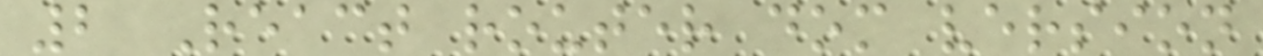2 React router dom version
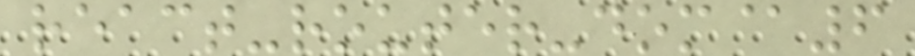react-router-dom@6
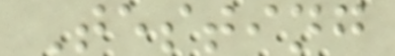Testing
